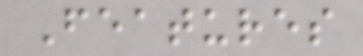Features
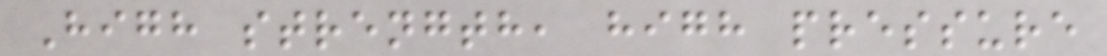High strength, high pressure
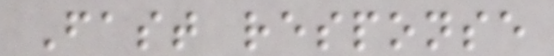Fast response
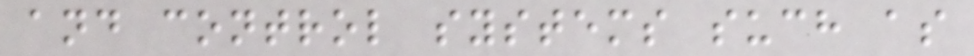and control systems such as
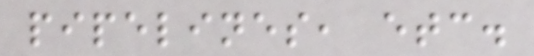pipelines, etc.
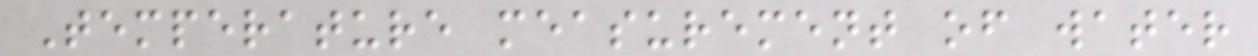Temperature measurement of water
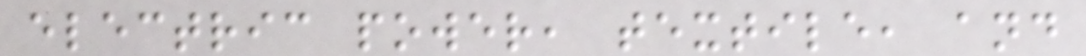electric power, textile, and
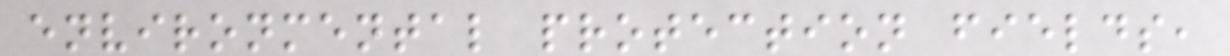environmental protection fields,
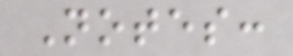Notes:
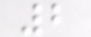2
